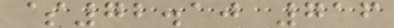$72.10 716
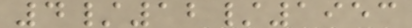4/12/1953
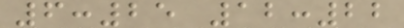6:25 12:22
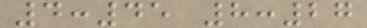4:45 8:27
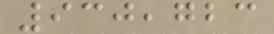930,723
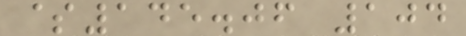$145.06 104
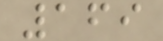169
